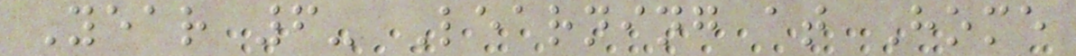Year 6- Learning at Home
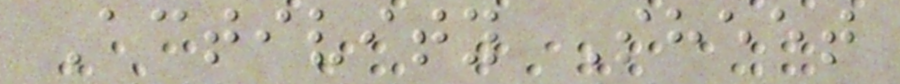Activity Sheet
